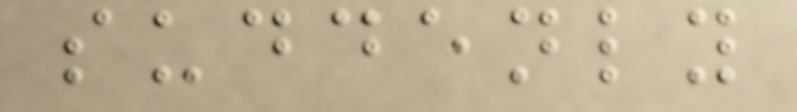suddenly
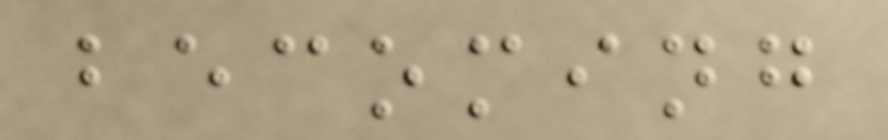becoming
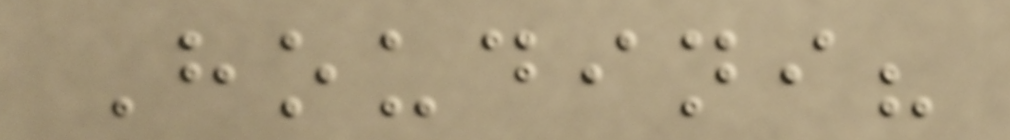Houdini?
